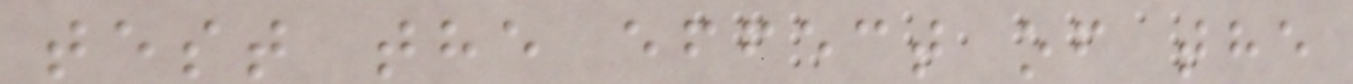test the effect of the
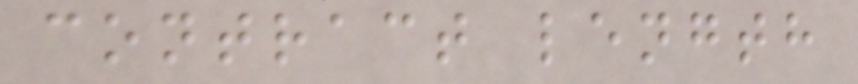contract length
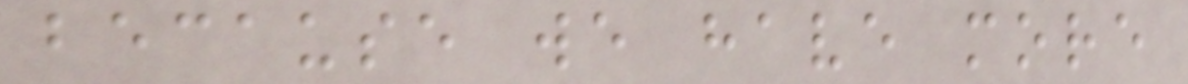because we have more
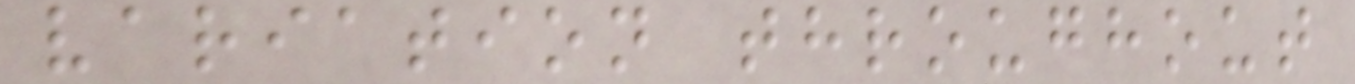variation throughout
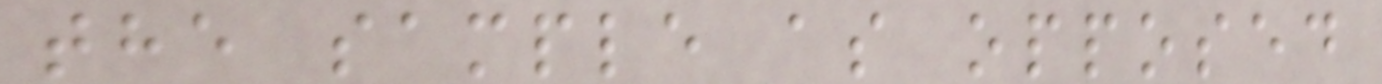the sample as opposed
